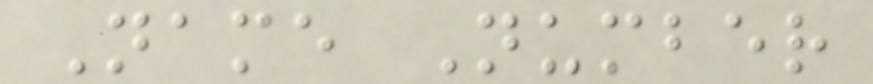Name Number
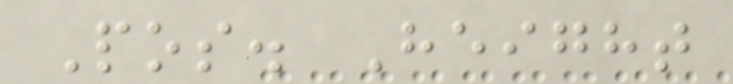Pos. Height
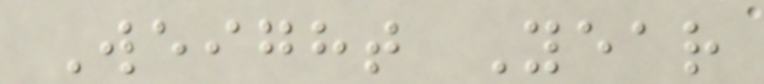Weight Year
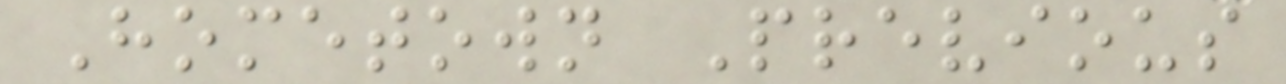Hometown Previous
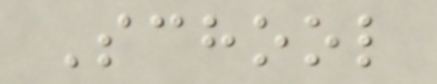School
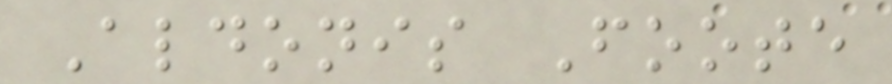Aldonis Foote
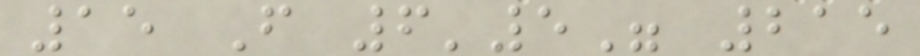15 F 6'5" 215
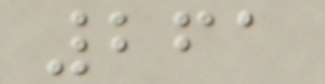261
